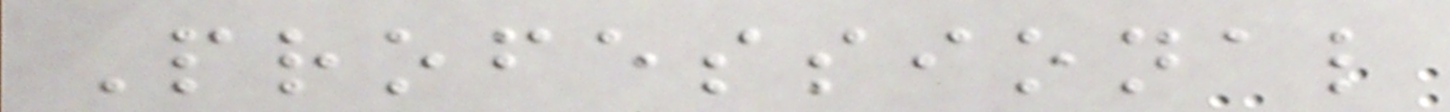Professional
